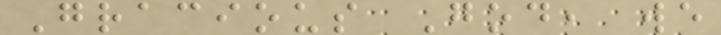Gracious God, we
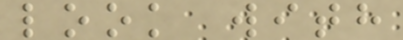look with
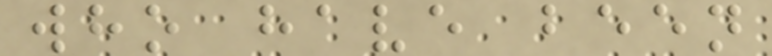who have been
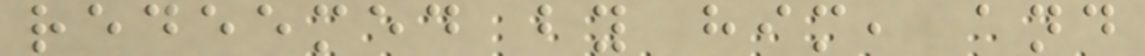redeemed by him, and
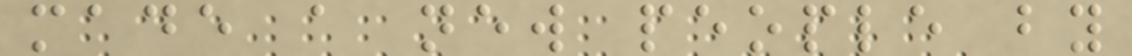made a new people by
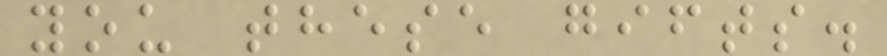you these gifts.
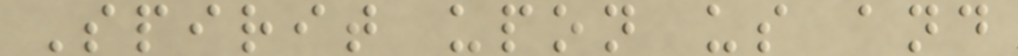Spirit upon us and
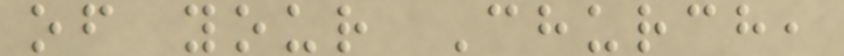of your Church,
